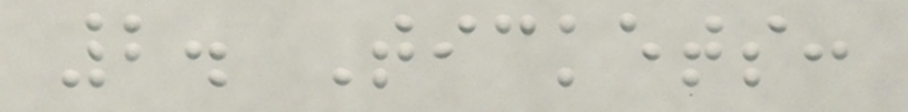2. Tickets:
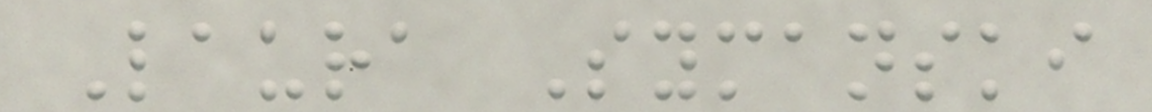Laura Symanski
